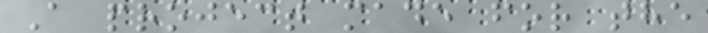A project made for the
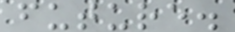future.
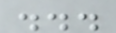...
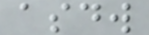asdw
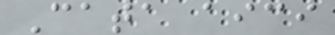Cata aici
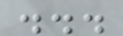...
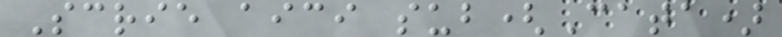Scrie aici sub(Cata)
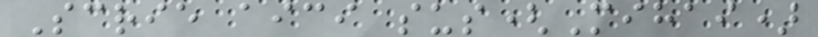Scrie aici sus(Mihai)
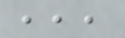,,,
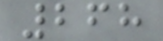268
